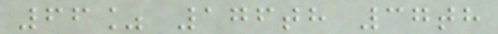66% 176th 37th
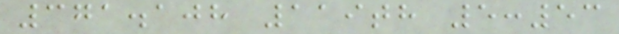371.108 119th 5:53
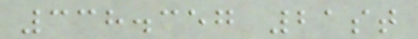338.357 21st
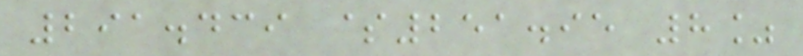291.439 $251.95 8%
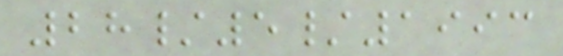28/5/1993
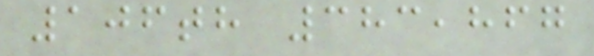106th 383,867
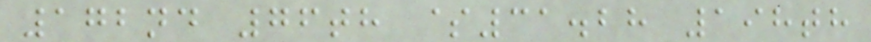172nd 76th $31.28 198th
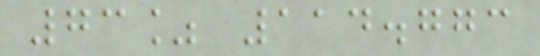73% 114.773
